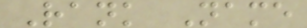Rank Name
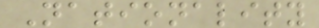Nationality
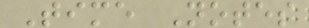Time Notes
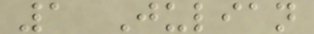1 Julian
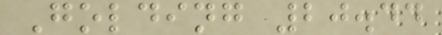Golding 20.44
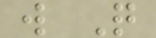w Q
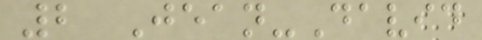2 Jean-David
